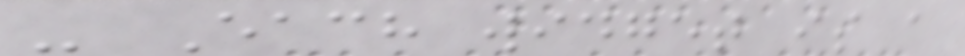- Each widget is a
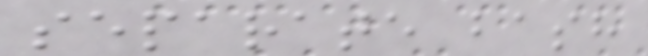separate bash
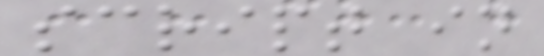script in
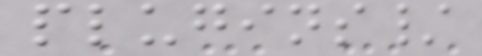plugins/
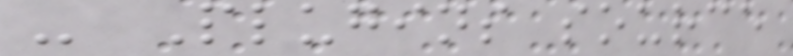- Plugins source
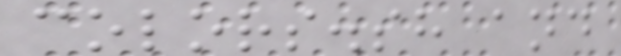colors.sh and
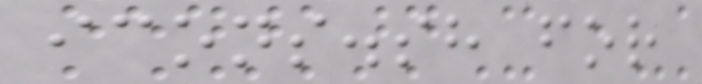icons.sh for
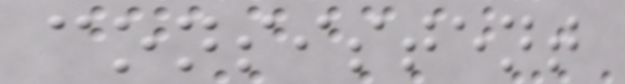consistent
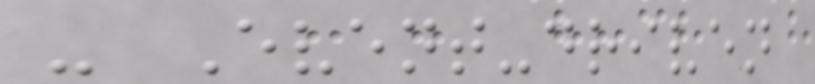- Event-driven
